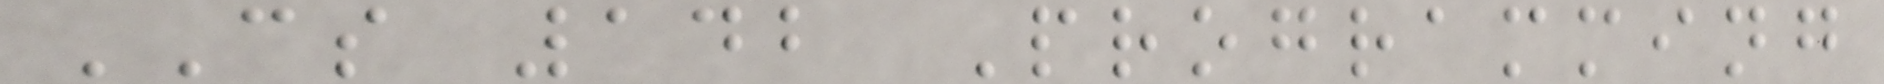CS 142 Programming
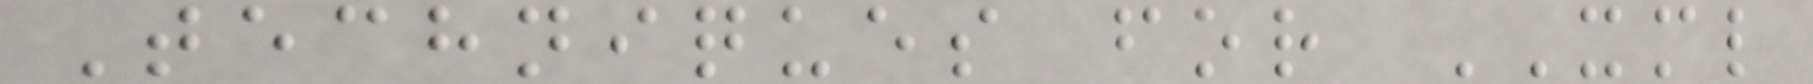Techniques for XML
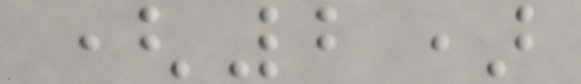(2)
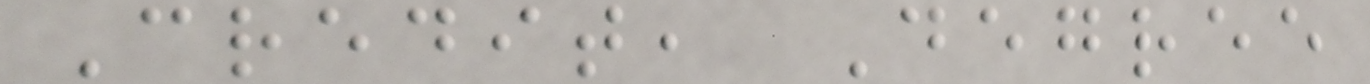Credit, Degree
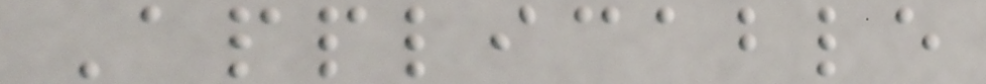Applicable
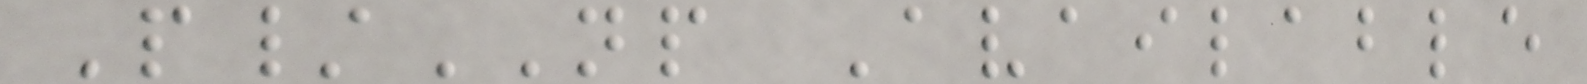P/NP Available
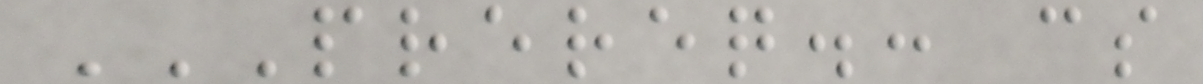PREREQ.: CS
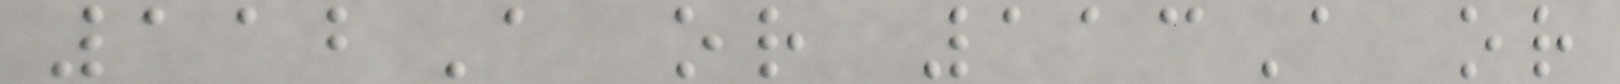112A or 113A or
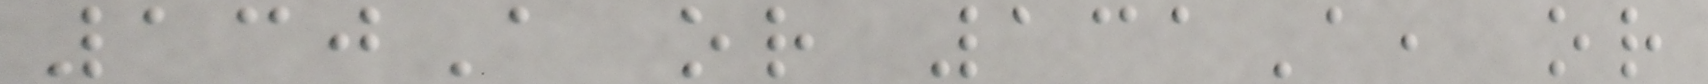130A or 131A, or
